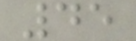45
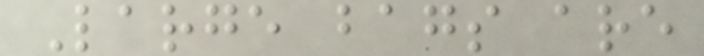Large bags are
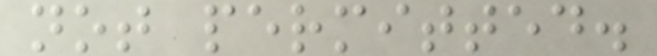not permitted.
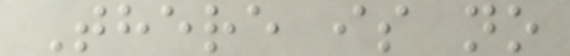There is no
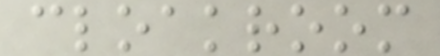cloakroom
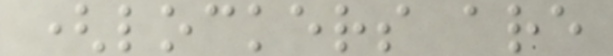(lockers are
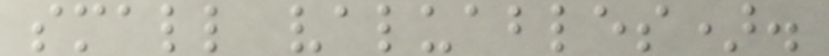small valuables).
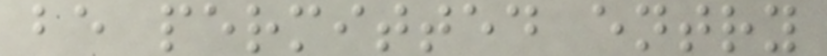be permitted entry
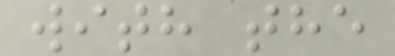with the
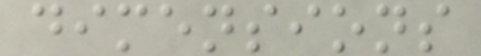dimensions
